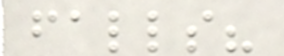falls?
